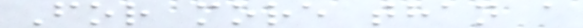For more than a
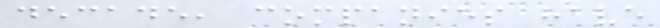decade, companies have
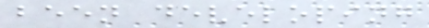been developing
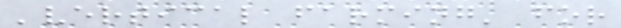'vertical farming' for
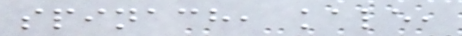spinach, kale,
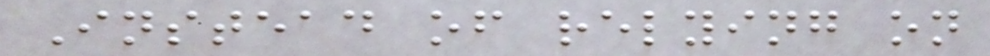Instead of relying on
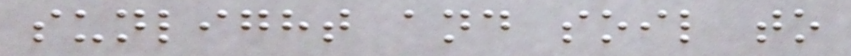sunlight and soil to
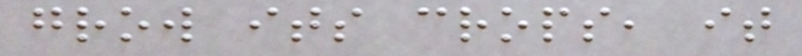grow its crops, it
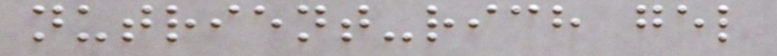nutrient-rich gel
